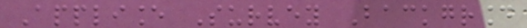Appliance Survey Background
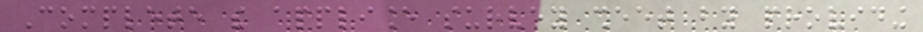Complete the appliance survey sheet by providing
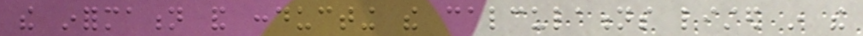the information and conducting the calculations listed in the
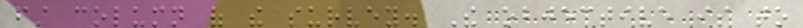first column of the survey. The objective is to
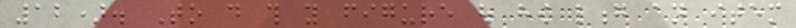12). To do this you figure out how long an item
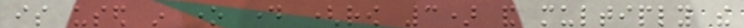is used in one day (row 3) and multiply the
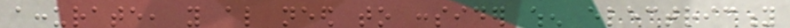accurate, you also need to consider when electricity
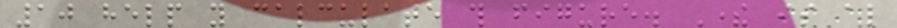10 help you calculate this figure. There is also
